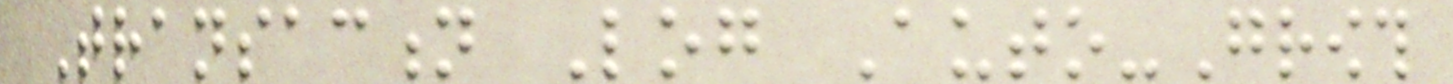Transaction Log Auto-Growth
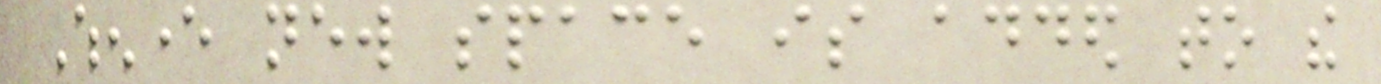Whenever new space is added to the
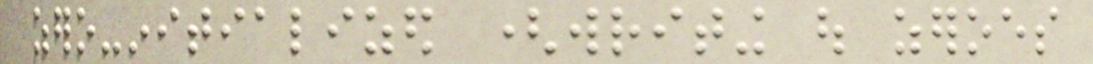zero-initialized (writing out zeroes
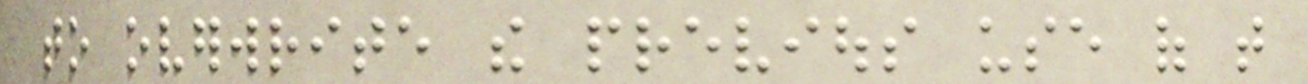to overwrite the previous use of that
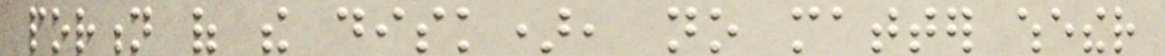portion of the disk), no matter whether
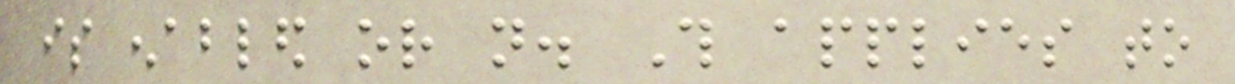is enabled or not. This applies to
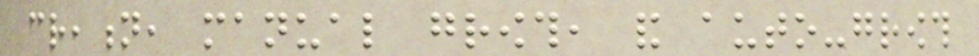creation, manual growth, and auto-growth
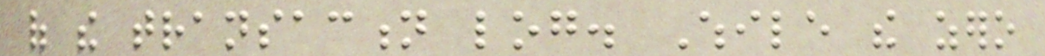of the transaction log. While the zero
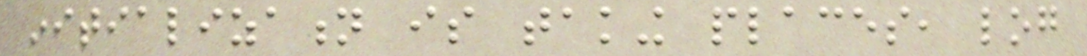initialization is taking places, log
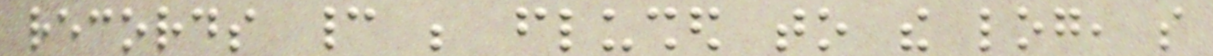records cannot be flushed to the log, so
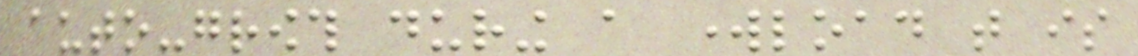auto-growth during a workload that is
